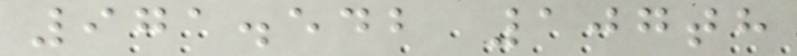971.542 107th
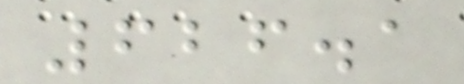626.1
